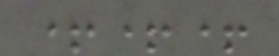+++
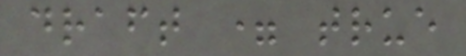draft = true
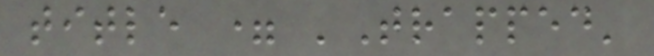title = 'Trapped'
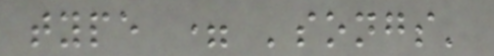type = 'songs'
